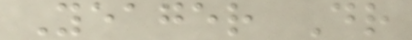Yeager Dr
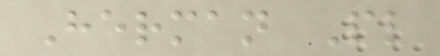Herman Pl
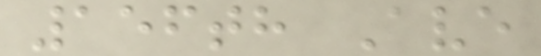156th Ave
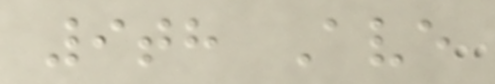9th Ave
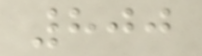800
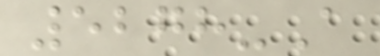5278-A
